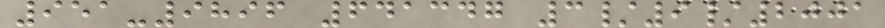951-9896 641347 3/9/2001
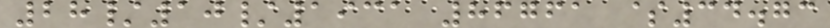28/10/1931 86761 $34.73
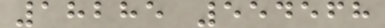18285 554568
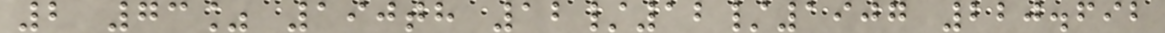2 73% 190th 12/12/1907 220.692
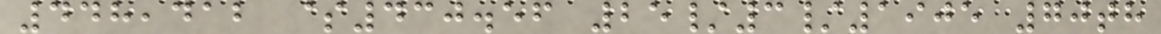448,412 $430.56 25/3/1905 70th
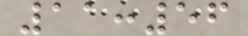11:56
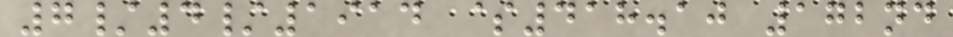7/4/1914 $418.10 172nd
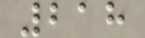218
